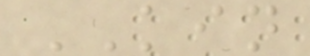KIN
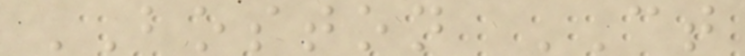BOSTON CT
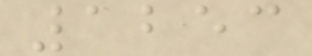1253
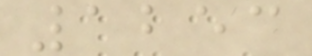1253
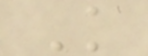K
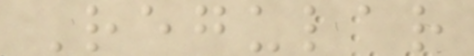Regular
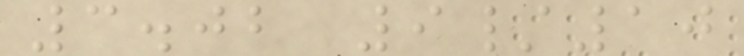3.02 9/10
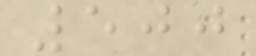500
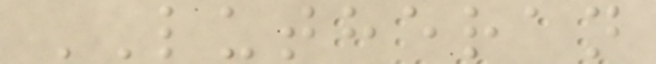LUTHERAN
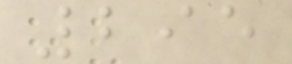295
